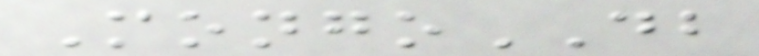MongoDB
